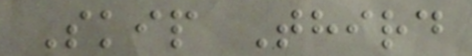Skip Third
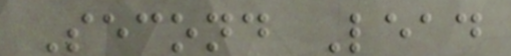Second Lead
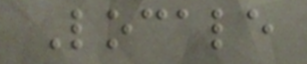Locale
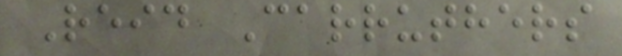Reid Carruthers
